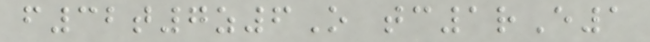f32t7z6O tc1rE1
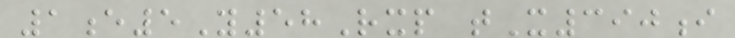1e5Y58Rxp tX390i
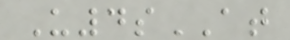U4sAT
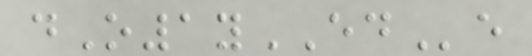dO1yEDe
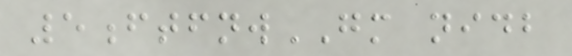5ftfnwGM nidb
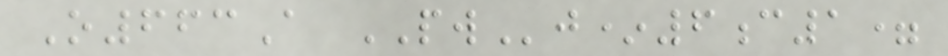O663A PWj*6c1=
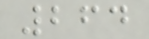264
